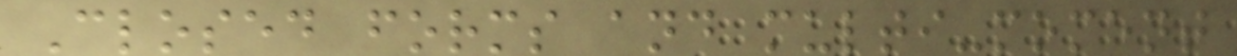Closed forms and multi-moment
